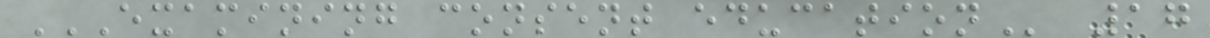EXAMINING CONSENT EDUCATION 17
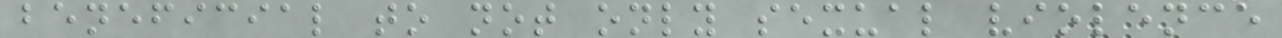beneficial to not only sexual violence
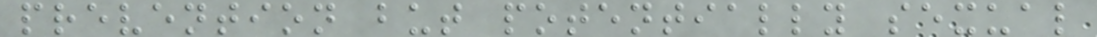prevention but potentially sexual
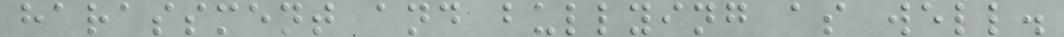harassment and bullying as well.
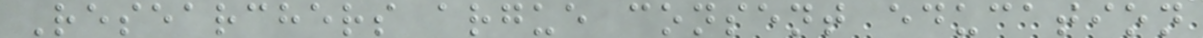Researchers argue consent education
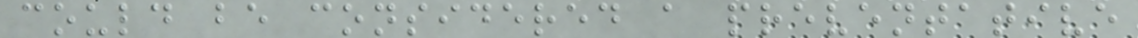could be considered a preventative
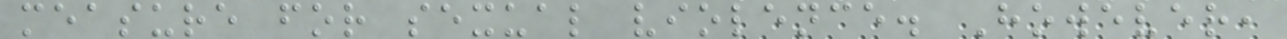measure for sexual violence. However,
